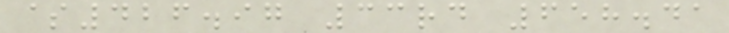$426.97 33rd 658.41
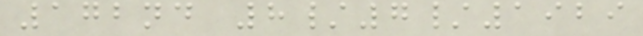172nd 8/7/1929
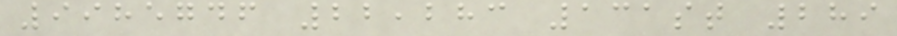9985746 22,283 131st 289
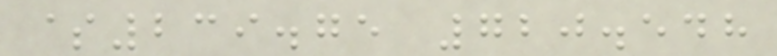$239.75 720.548
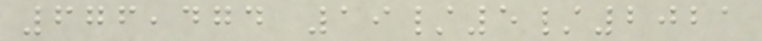676,474 19/5/2021
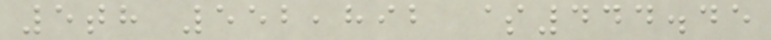5th 552,892 $444.45
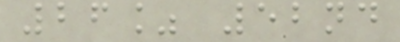26% 52nd
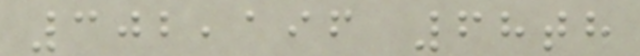302,196 68th
